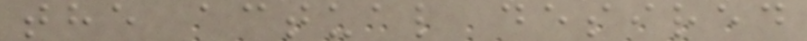the actual desired
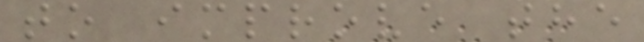to improve the
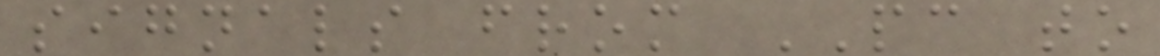signals from PC to
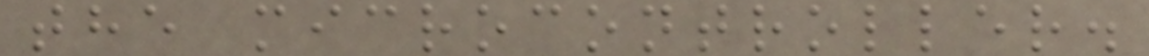the microcontroller.
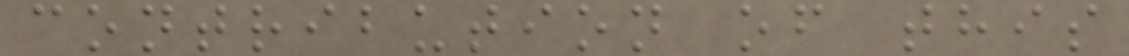contribution of this
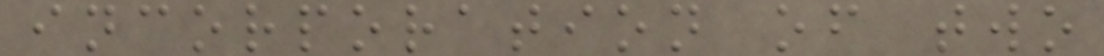incorporation of two
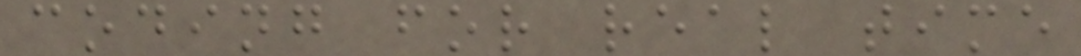coding for real time
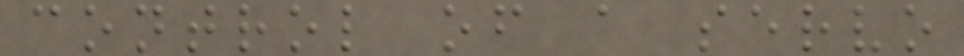control of a servo
